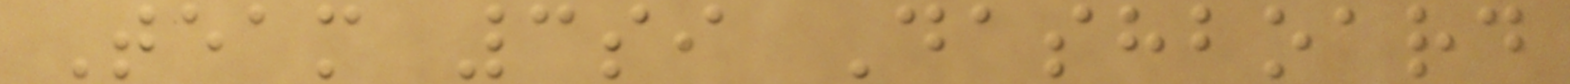Team 3si Dashboard
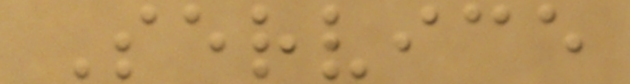Service
